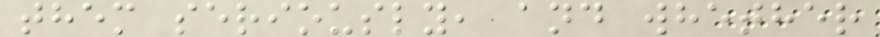them seriously, and whether
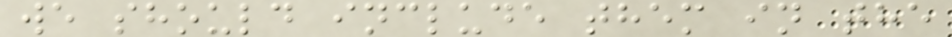we should include them in the
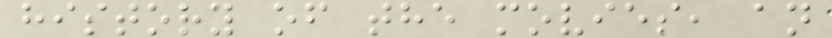history of the movies, an
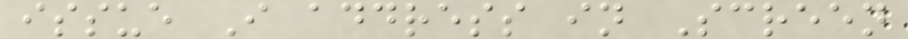issue I address in Screen
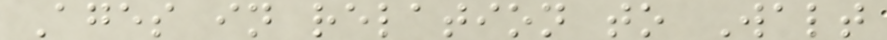Ages in relation to Walt
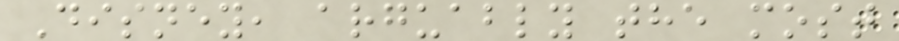Disney, arguably the most
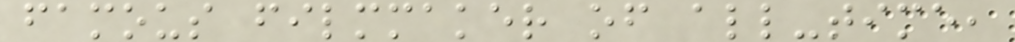famous filmmaker of all-time,
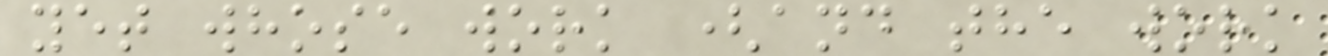yet whose work (and the work
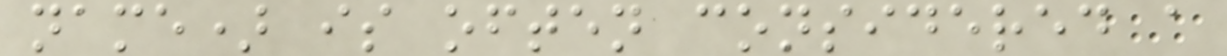name) is often considered a
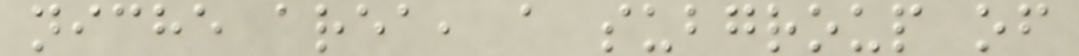niche area, a subgroup of
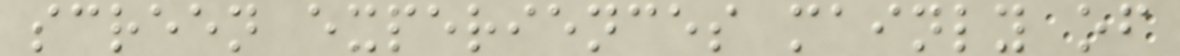screen experiences mainly of
